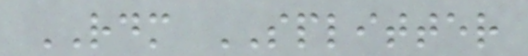RDM SPLITTER
